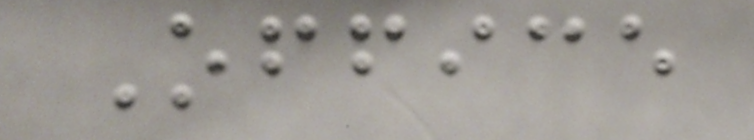Office
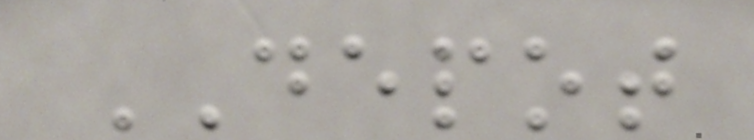DEPOT
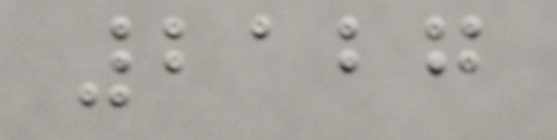2127
